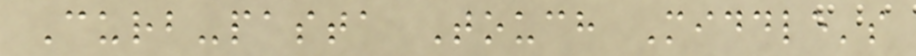Curb-pasta Touch Middle's
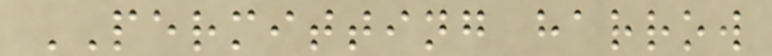PERMITTING harrow
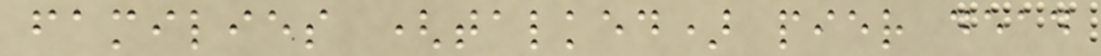families (talked) pier dead
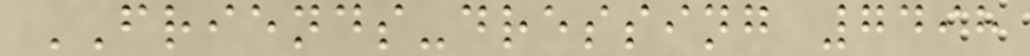FRIENDS-dressing 7498
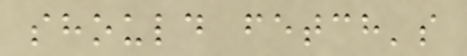should fetch's
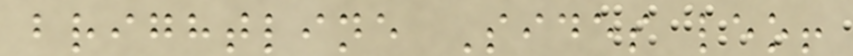brightline Sides leo!
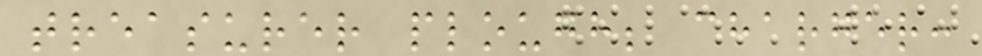treasurer plough; charger:
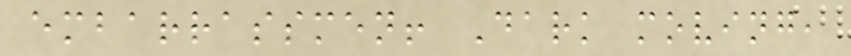embarrassmen! Dark moving,
